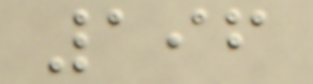196
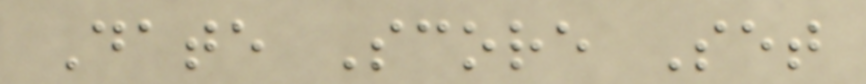Date Score Set
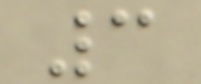3
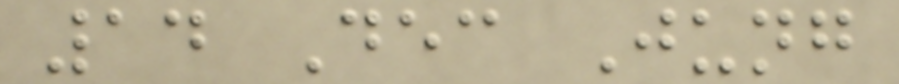14 Dec Jung
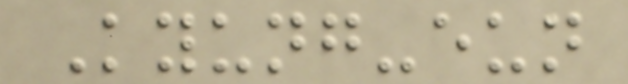Kyung-eun
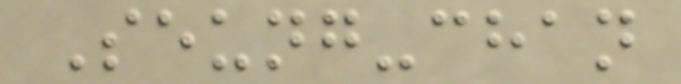Seung-chan
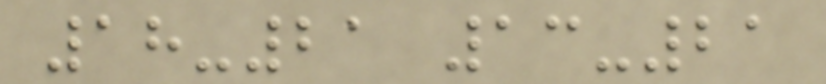18-21 13-21
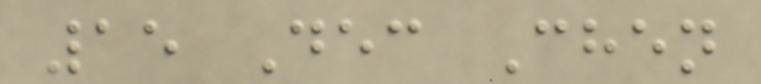15 Dec Chen
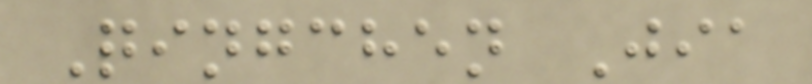Qingchen Jia
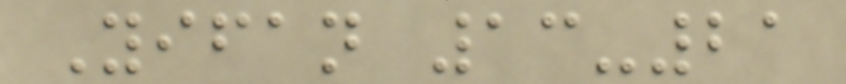Yifan 13-21
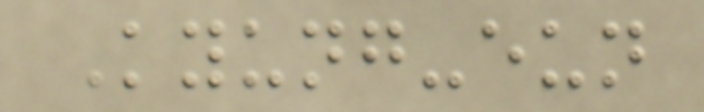Kyung-eun
